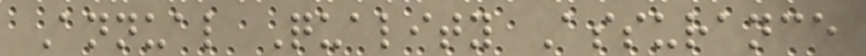Annual Quality Assurance
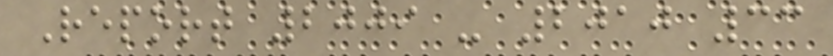Report 2009 - 2010 33
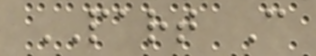PART C
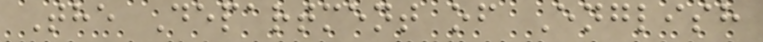The Department of English
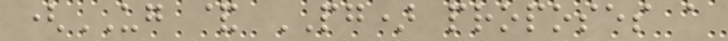(UG & PG) proposes a
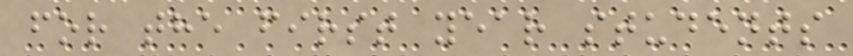for the first year students
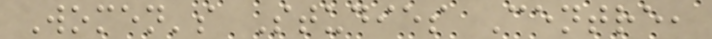Women's Studies Centre,
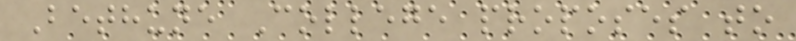Bethune College proposes to
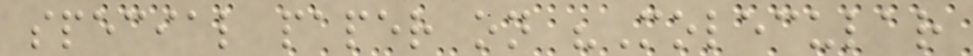special paper on "Molecular
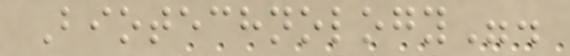Biotechnology".
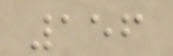156
